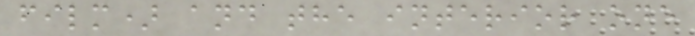film) and the interior one
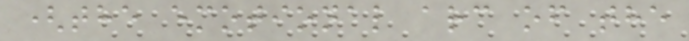(the emotional arc of the
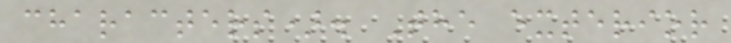characters). The exterior
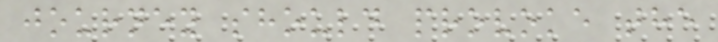journey should provoke the
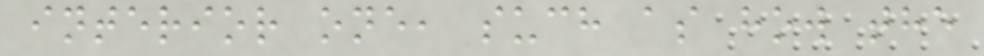interior one, such as how the
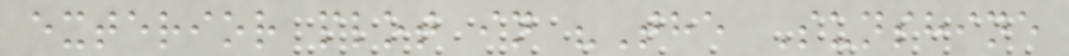exterior plot in "The Sunshine
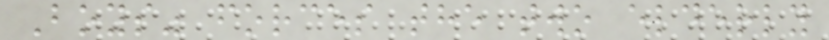Boys" forces the two elderly
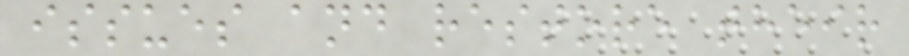issues and restore their
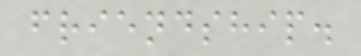friendship.
